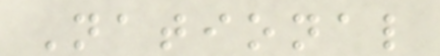National
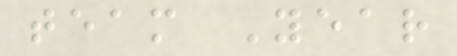team Year
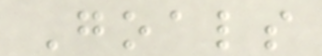Goals
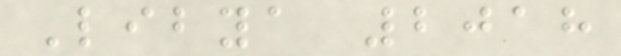Libya 2018
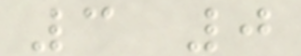3 0
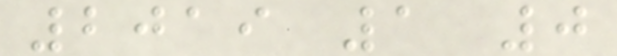2019 1 0
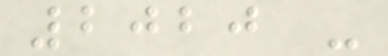2020 -
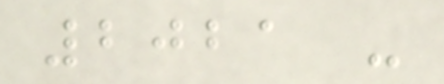2021 -
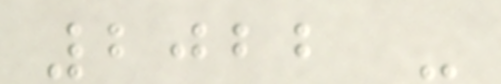2022 -
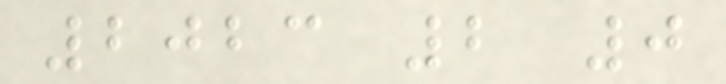2023 2 0
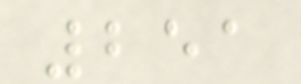251
